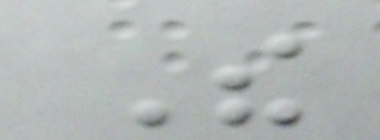The
